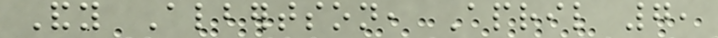Andy Albertson, April 7,
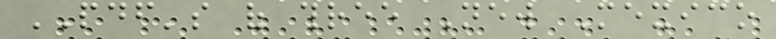PDF's of three New Mexico
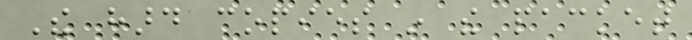The hard copies in the packet
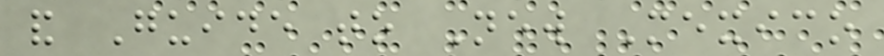and Guide to New Mexico
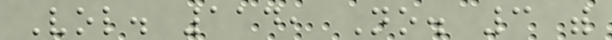Vol. 114, No. 3 with
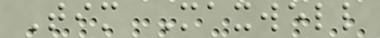Tim Maxwell
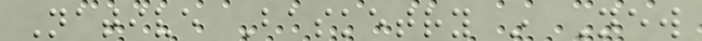Native Basketry in New
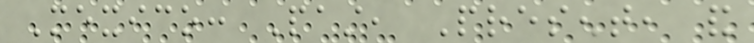Mexico: Past, Present, and
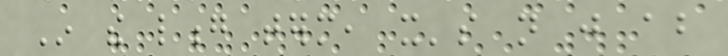In the long term, it's not just about
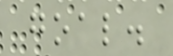goal.
